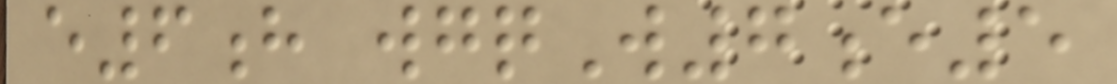e6h wgqW7e5
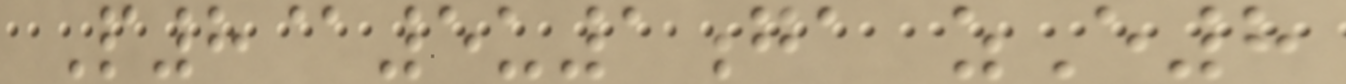P8@5u1ga zE8
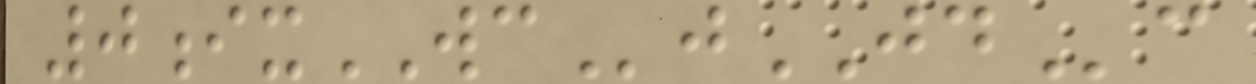0ixWCjJDc
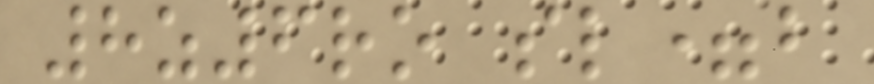8z6ro sl=b
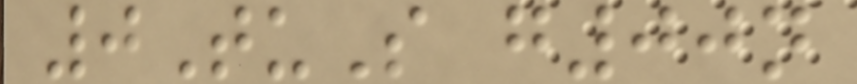0TuS g00n
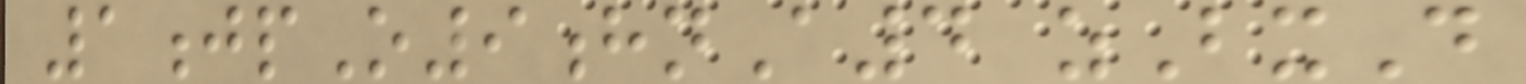1jpO9hnA4 zBxD
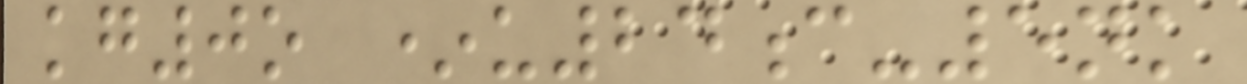kg0o *u24c-5nk
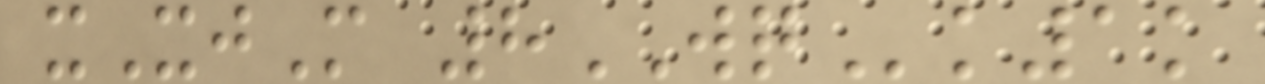xXjM 8WQk1k
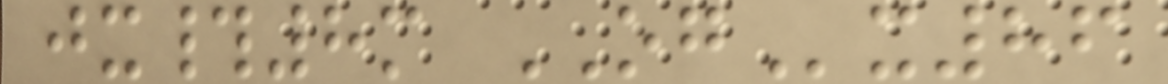jx#8m OGx86
